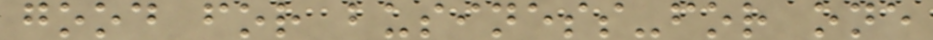good for business-for one
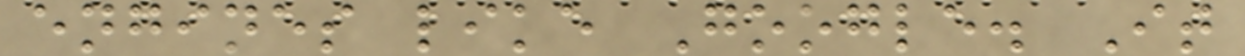engines like Google. It
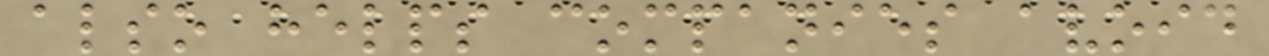also helps companies avoid
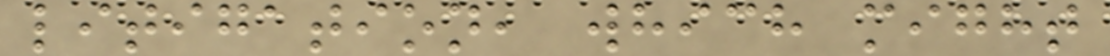litigation, which might
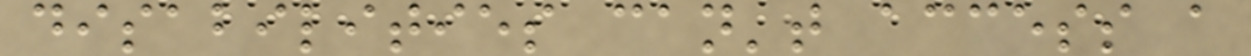disabilities can't access a
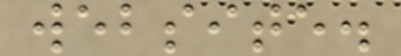website.
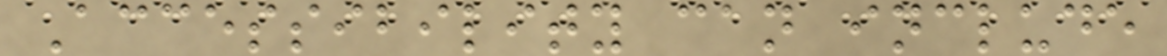Accessibility can include
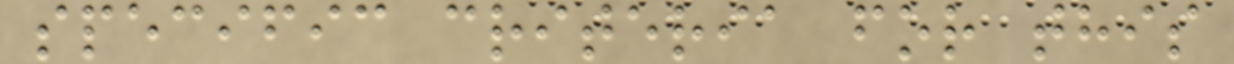specific criteria for this
